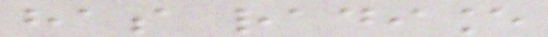has radiance
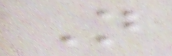Not
